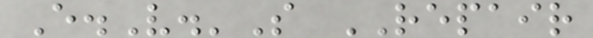E.V.'S REPAIR
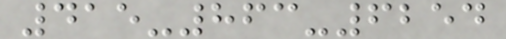415-863-6254
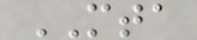MTA
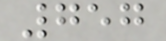757
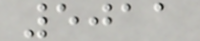5011
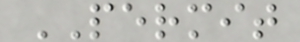PERMIT
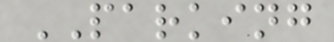PARKING
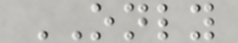ONLY
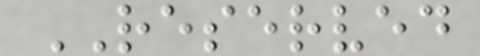RESERVED
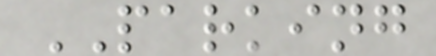PARKING
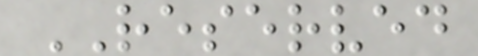RESERVED
